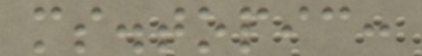ms.topic:
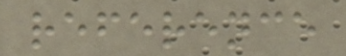reference
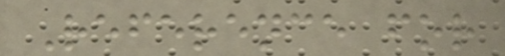Reference for
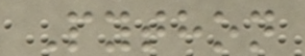Python
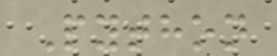Python
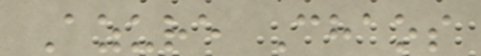Azure Chaos
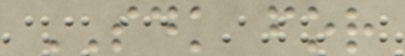SDK for
